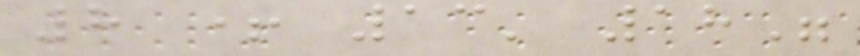8 + 13' 18"
